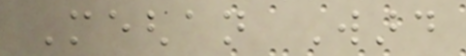Meghan Ward
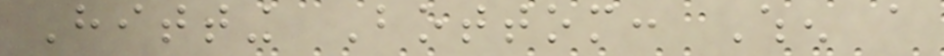Hitting Bottom: When a
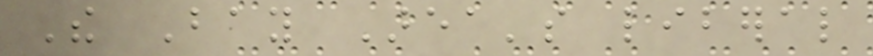The Bay Area's liberal
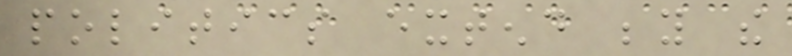politics extend beyond the
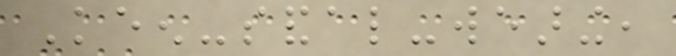Keen-sandal-wearing,
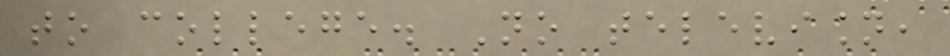to college. No television,
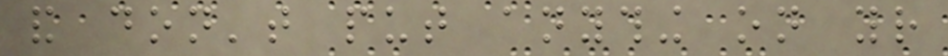and don't put anything on your
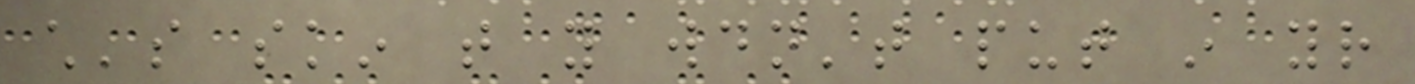child's skin that you wouldn't put in your
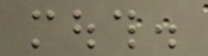mouth.
